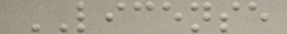LICENSE
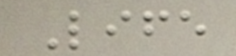Life
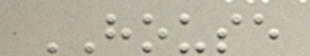HOUSE
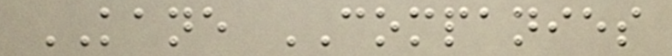KANE COMPANIES
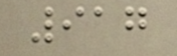917
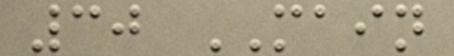30 MAIN
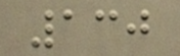130
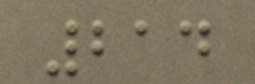214
